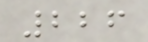226
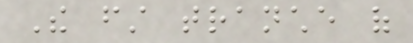The first tranche of
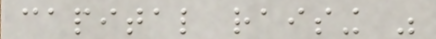capital raising was
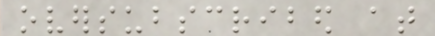oversubscribed at
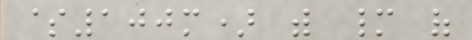$100m) with many of
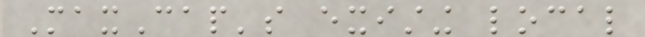MaxCap's existing local
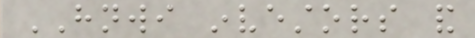HNWI investors and
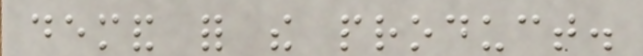demand for the product.
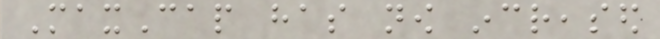MaxCap has now increased
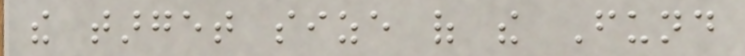the target size of the Fund
